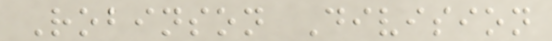Robinson Division
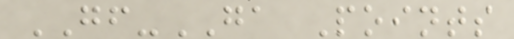GF-GA Points
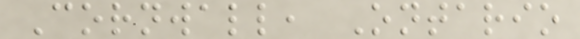Cornwall, Ontario
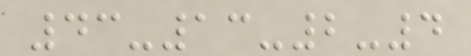43-13-2-4
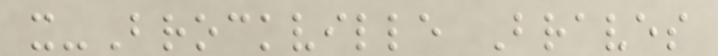x-Brockville Braves
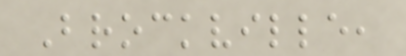Brockville,
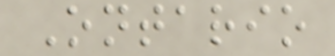Ontario
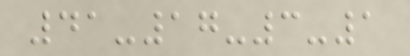41-17-3-1
